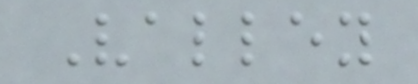Valley
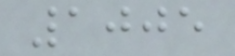1005
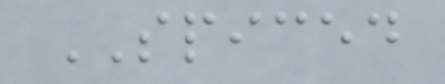SPICED
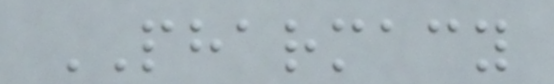PHARMACY
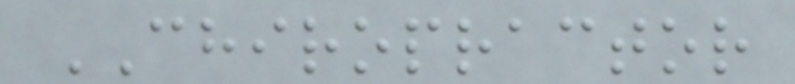CHIROPRACTOR
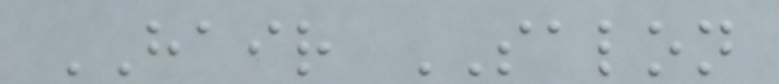HAIR SALON
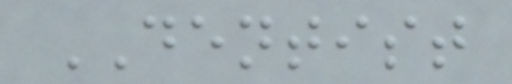DENTIST
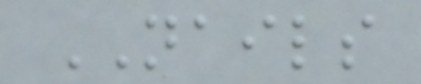NAILS
